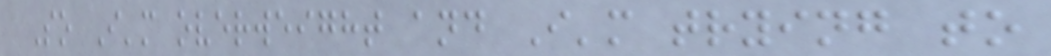So I'm overweight and I'm trying to
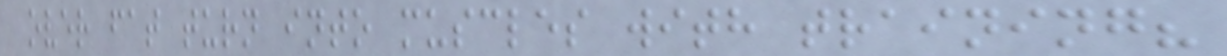over fat turn into muscles with training?
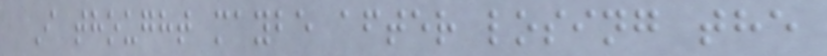I thought maybe after losing the
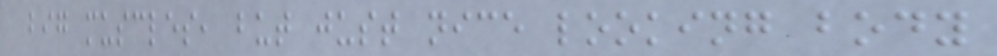big muscles, but just nice looking body
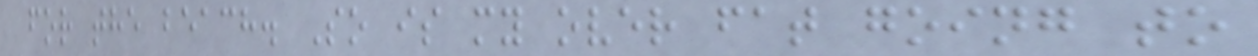for the beach. So is my over fat going to
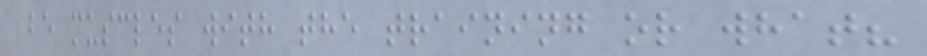be muscles with the training or what?
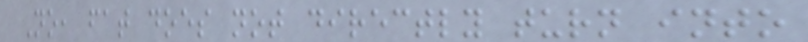No, fat does not directly turn into
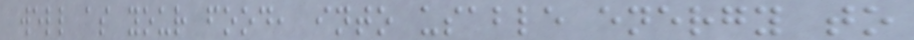well as your food, into usable energy to
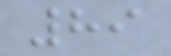89
